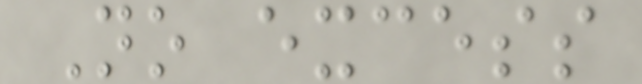No excess
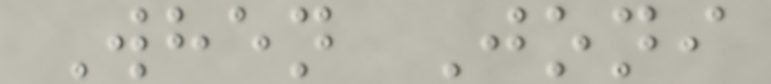When Joni
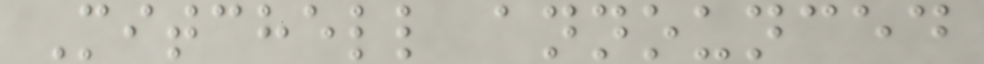Mitchell announced
